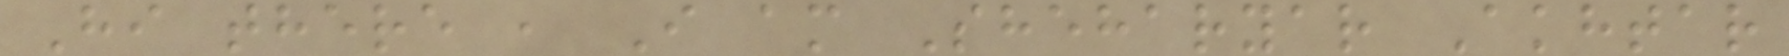Hi there , I am Sheharyar Akhtar
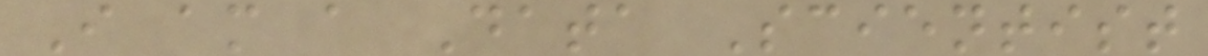I am a Data Scientist
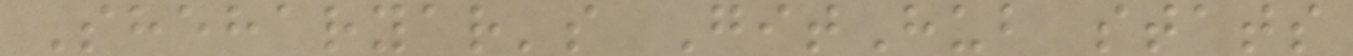Sheharyar's GitHub stats
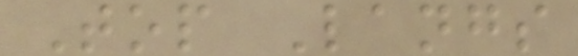Top Langs
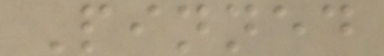Pinned
